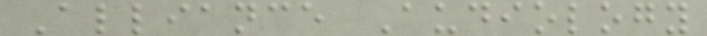Alliance Audiology
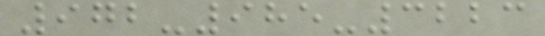972-985-3223
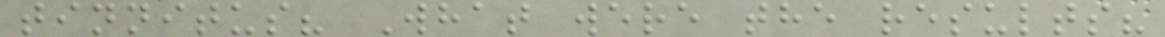tinnitus? What were the results?
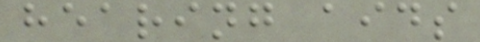hearing aids
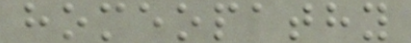homeopathy
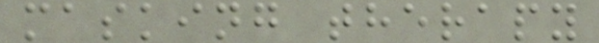masking therapy
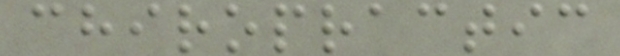chiropractic
